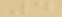4
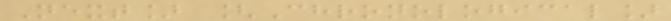Next] [Chronological]
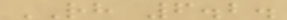RH 6.2.
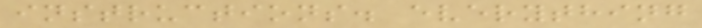instructions. everything
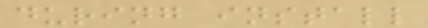during install
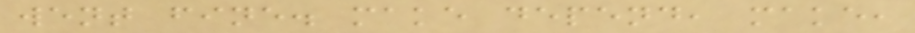went fine. make depend, make,
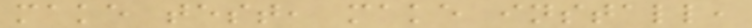make test, make install,
